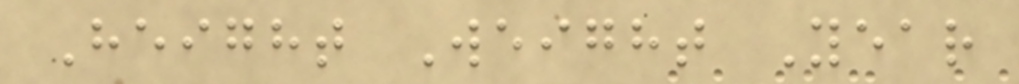Height Weight Year
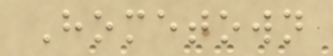Hometown
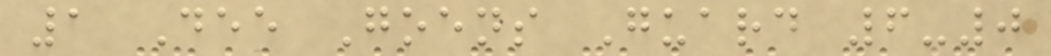1 Dee Goens Guard 6-0
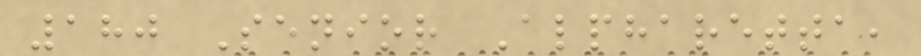180 Senior Alpharetta,
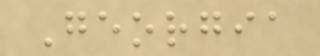Georgia
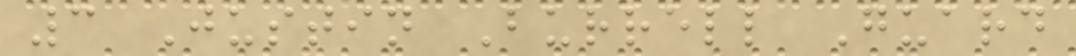3 Justin Burrell Guard
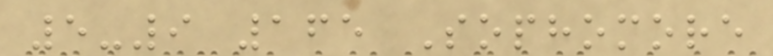5-9 165 Sophomore
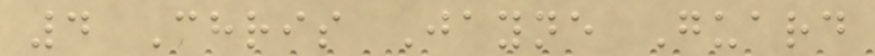4 Chris Jayne Guard
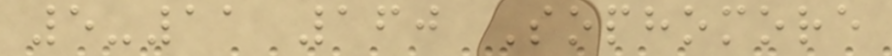5-11 160 Sophomore
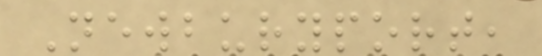Newburyport,
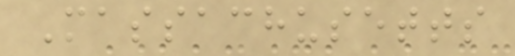Massachusetts
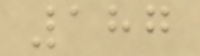187
